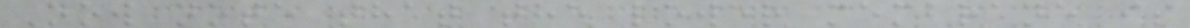Now note that the lower membrane is
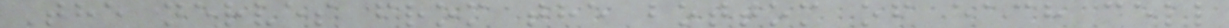The nerves from the bottom of each cell
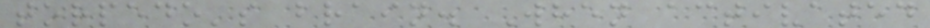torpedo's brain. When activated
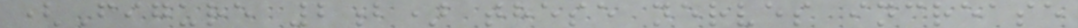(Figure 2b) these nerves increase
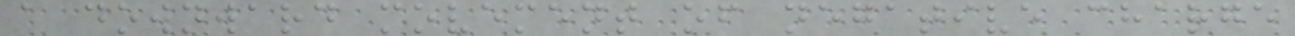a downward movement of negative charge
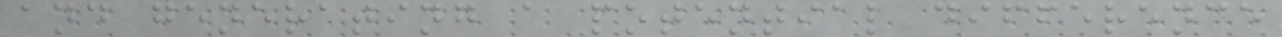and generating a potential difference
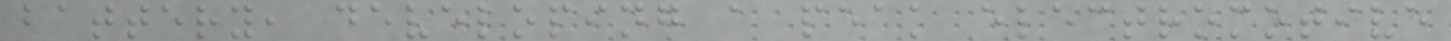battery, developing a peak electromotive
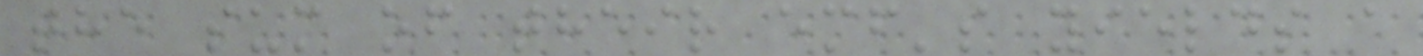the sum of their emf's yields a
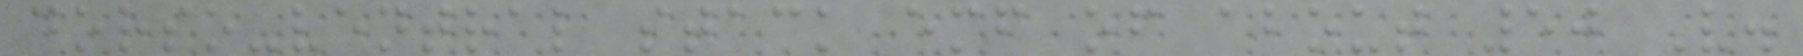dorso-ventral stack emf of about 50 V.
